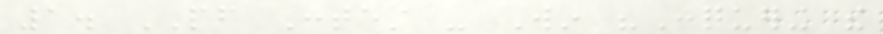1. PF Contest - Win "Conquering the
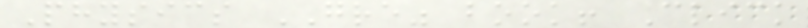Physics GRE" book! Click
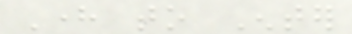Here to Enter
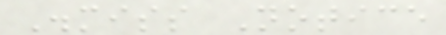Dismiss Notice
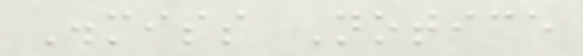Dismiss Notice
